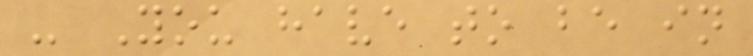- You have to be in
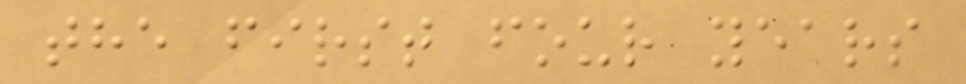the first four years
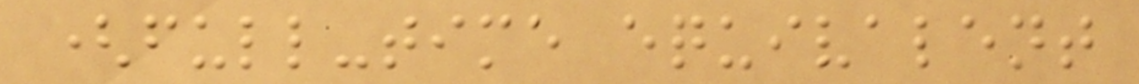(full-time equivalent
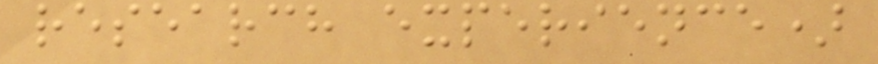research experience)
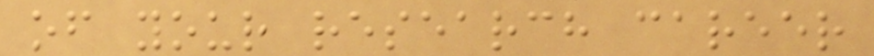of your research career
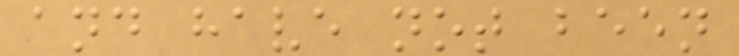and have not been
